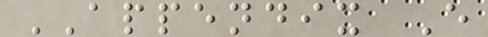APPENDIX E
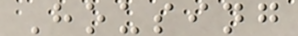Housing
